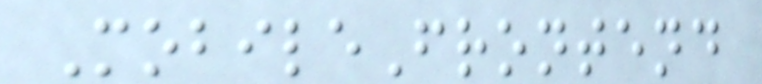MobileFrontend
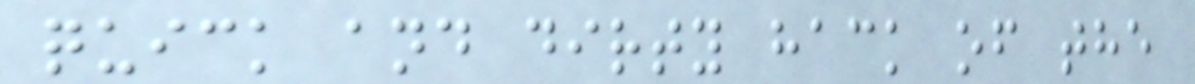quick and dirty hack of the
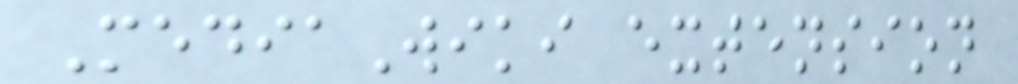MediaWiki extension
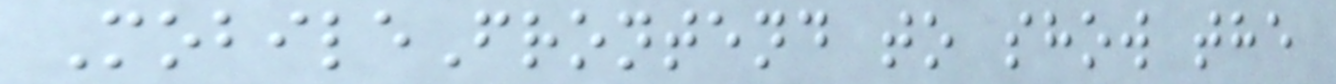MobileFrontend to show the
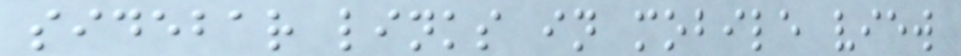sidebar links in mobile view
